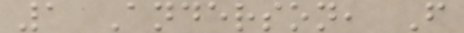1 Anderson, F
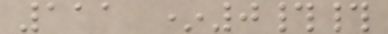111 *0##
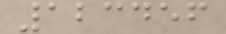123456
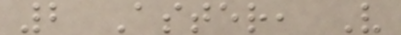2 Aster, V
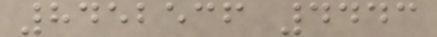8452536 4443
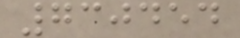730454
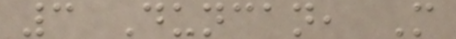3 Duncan, M
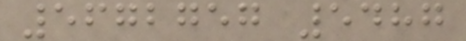5672757 5487
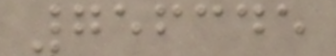756345
